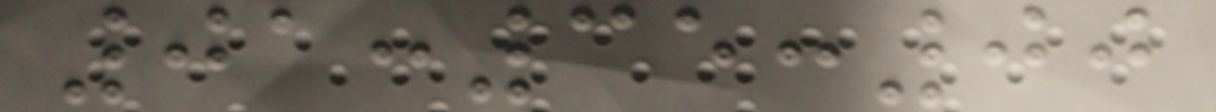01:35:00
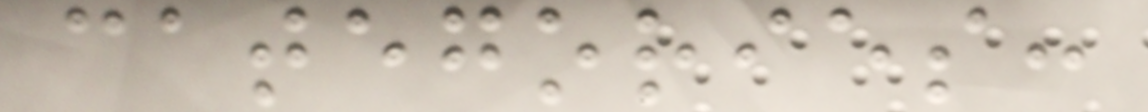categories:
